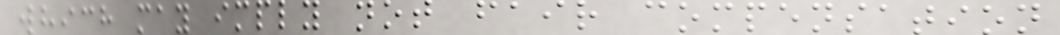which may imply not fair compensation
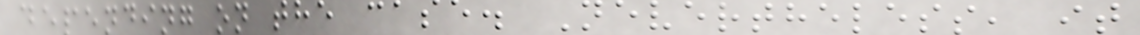depending on the case. Nevertheless, it
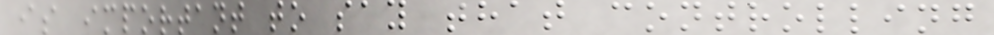is important to say that controlling
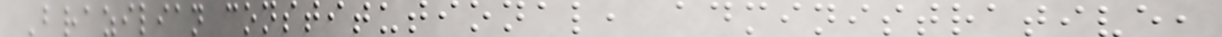Brazilian constitutional, administrative,
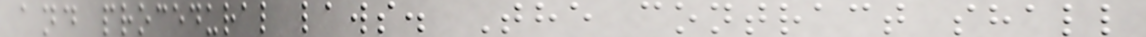and procedural laws. The contract shall
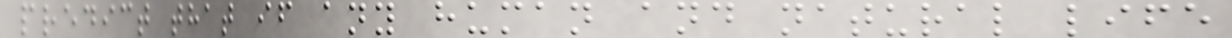predict that if any human and natural life
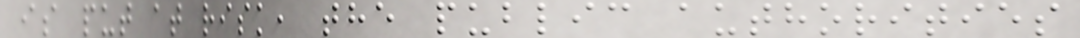is put at risk, the public authorities
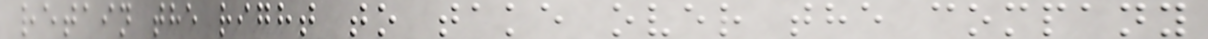retain the right to take over the company
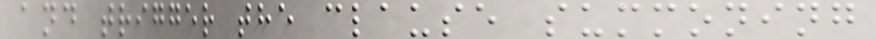and trigger the clause summoning
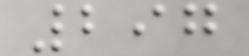297
